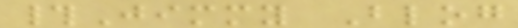#Jimmy Blog
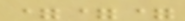===
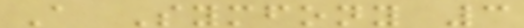A Symfony 3
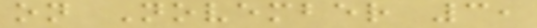on November 3,
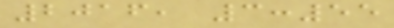2016, 3:55
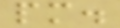pm.
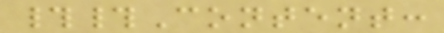##Content:
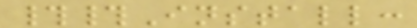##Install:
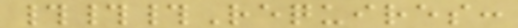###Requires:
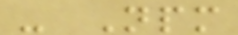- Npm
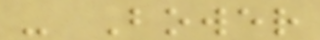- Bower
